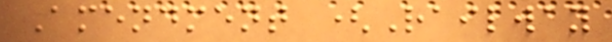Amendment (Railway
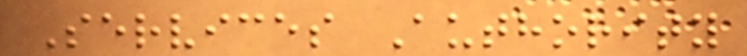Services Authority
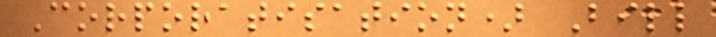Corporatisation) Bill
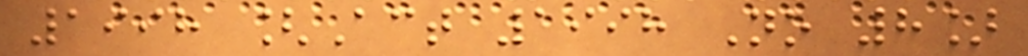1998 [Act 1998 No 8]
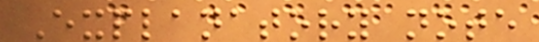Explanatory note
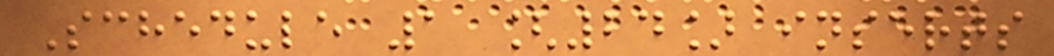Schedule 1 [24] inserts
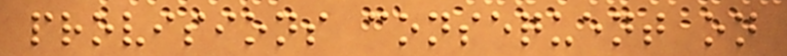provisions consequent on
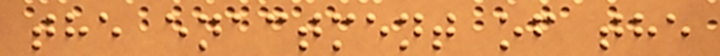the enactment of the
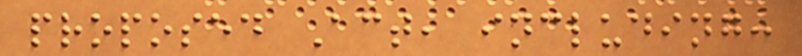proposed Act, including:
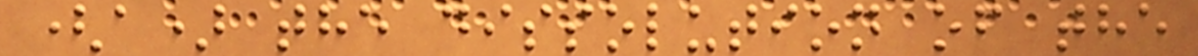(a) the dissolution of the
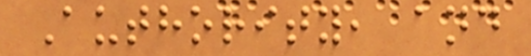Authority, and
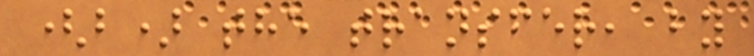(b) the transfer, by
